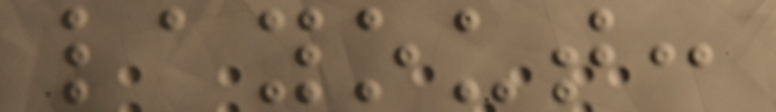layout:
